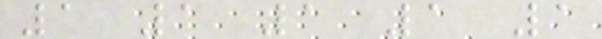1 1 1 1 1
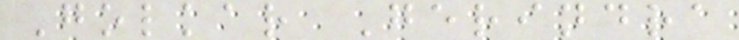Golkar Gerindra
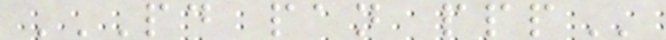PD PAN PPP
